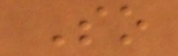So
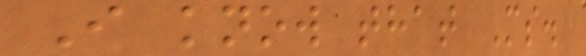I know that Ms.
